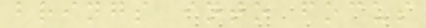brings into focus
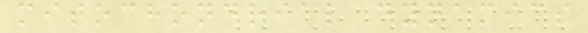mitochondrial dynamics
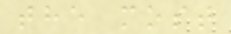the most
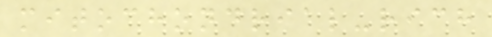mitochondrial-rich
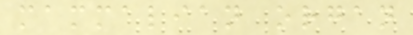mammalian organ
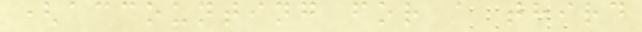(accounting for a third
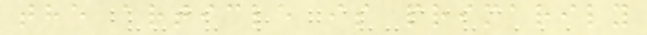the article is primarily
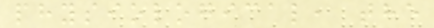physiological, the
